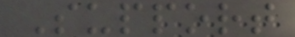Support
